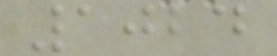1024
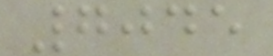7045
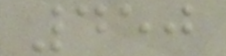450
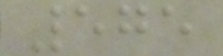575
